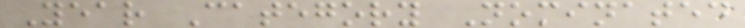Year Category Nominated
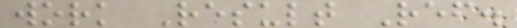work Result Ref.
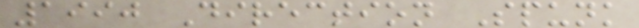1990 Direction Spunk
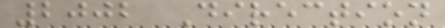2002 Direction
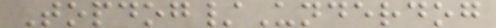Topdog/Underdog
